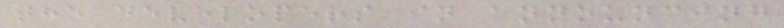the developers in announcing
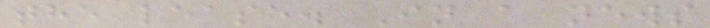the lease. In a news
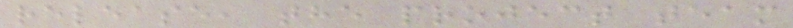release, the project team
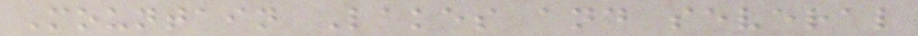Mountain Lakes and several
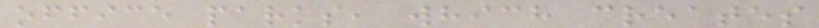office parks, which creates
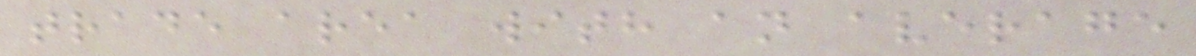trade area with an average
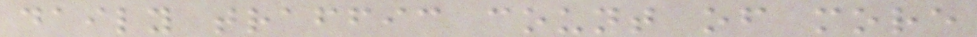daily traffic count of more
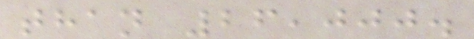than 26,000.
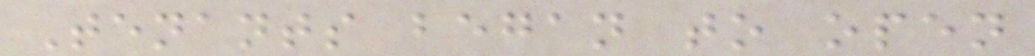Tenants began to open
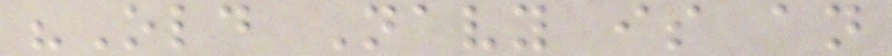"Old Navy is an
